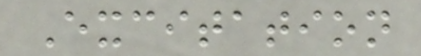Excitation
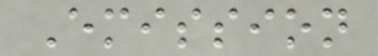Emission
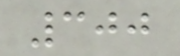300
